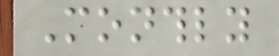Monthly
